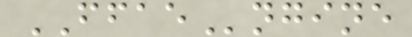FFAEngine
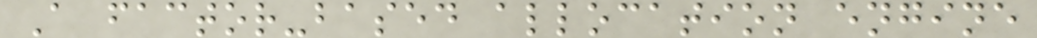A factor-based allocation engine
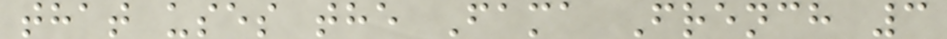that uses the Fama French 3
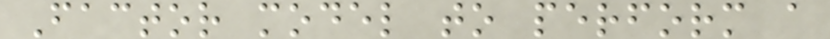Factor model to perform a
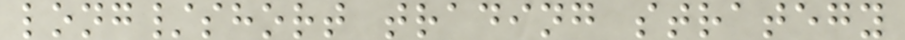long/short trading strategy
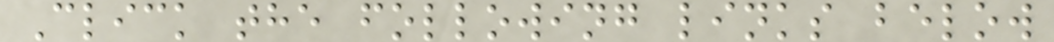Click the following links below
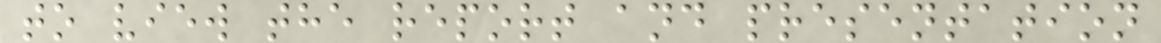to view the report and presentation
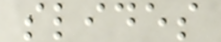slides
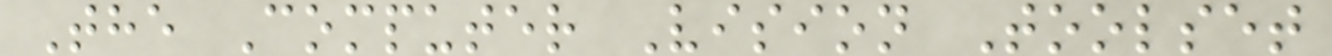The Computer Vision Toolset
